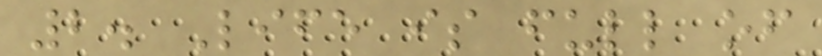2. Life is full of
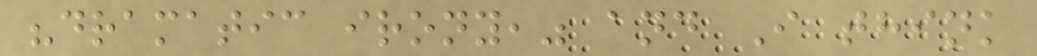"dramatic irony," and I think
